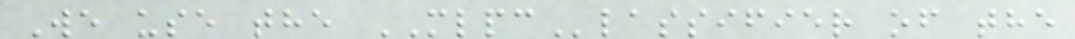We use the MLPClassifier of the
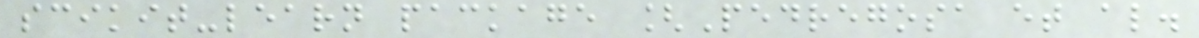scikit-learn package [Pedregosa et al.
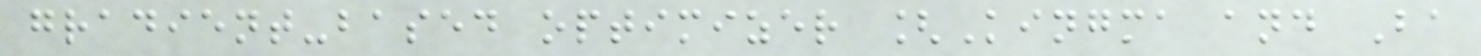gradient-based optimizer [Kingma and Ba
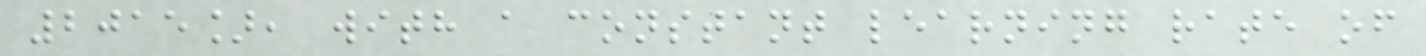2015], with a constant learning rate of
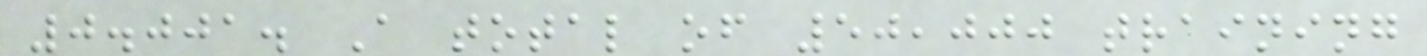0.001. A total of 50,000 training
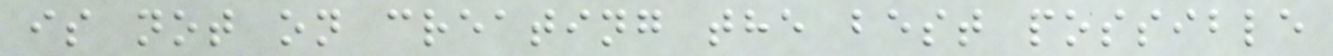is not on creating the best possible
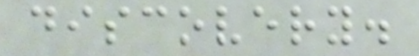discovery.
